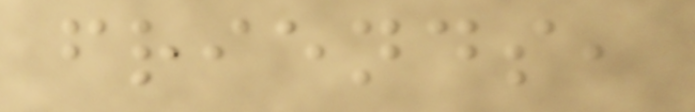friends,
